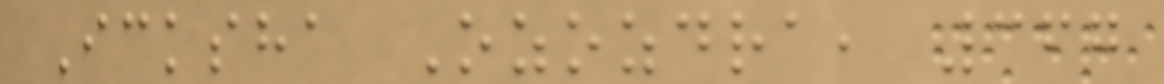Icksha Ozozdra, 367
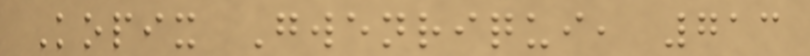Kopix Gwenriqui, 713
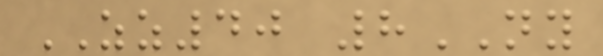ZZ40 8NY
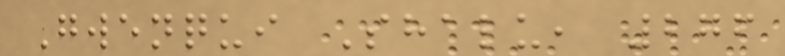Gwenqui Shalu, 276
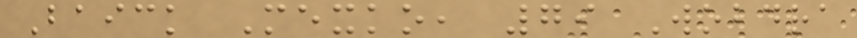Baick Mexko, 79 Wobdra
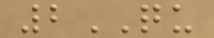2QU
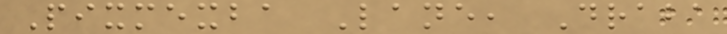Pixmexba Lane, Draba
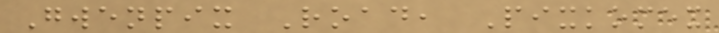Gwenpix Road, Pixkomex
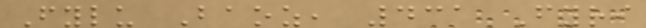Fylu Baoz, 431 Fyri
